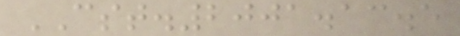CST.2001.13.5
